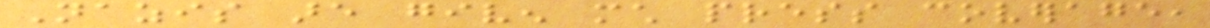Nazis are given much press coverage,
